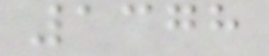1378
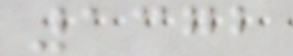1372
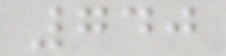740
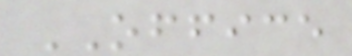OFFICE
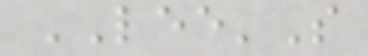LEE'S
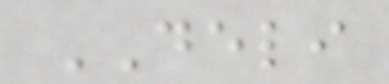DELI
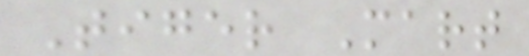Tiger Mart
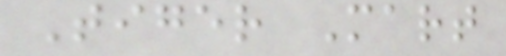Tiger Mart
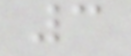3
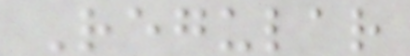Regular
